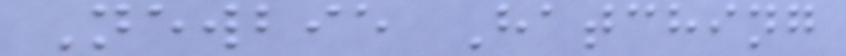Newbie Hatching
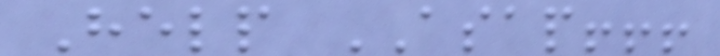Help ASAP!!!
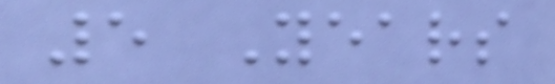5 Years
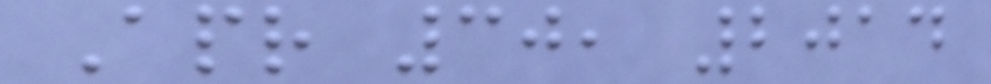Apr 30, 2014
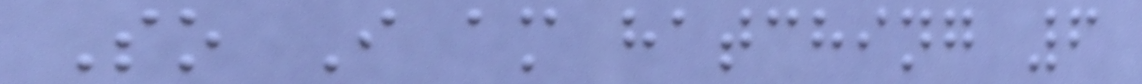So I am hatching 6
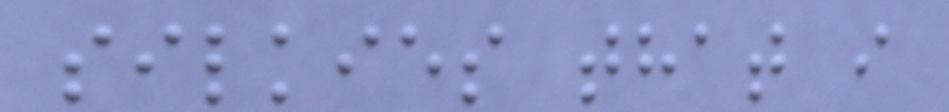silkies that i
